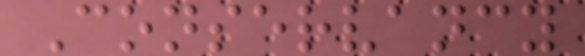Conservancy
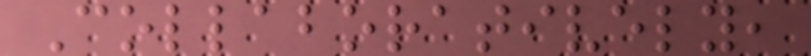Collaboratively,
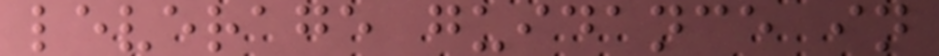leverage guidance in
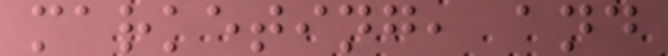marketing, and
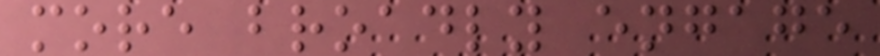more broadly engage
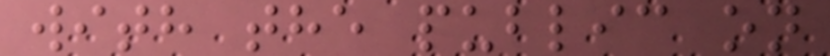with the public on
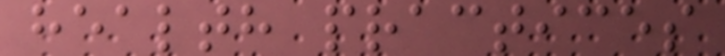health practices
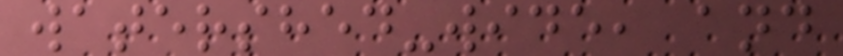watershed-wide, and
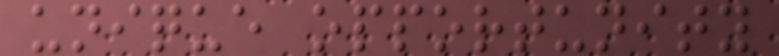unique opportunity
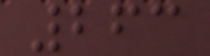263
